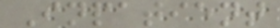Inpatient
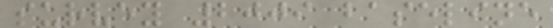survey 2009 baseline
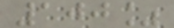100%
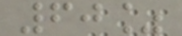60%
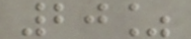20%
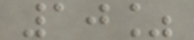10%
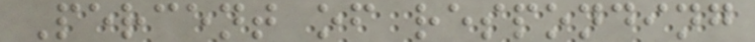Percent of responding
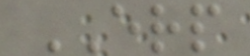ERP
